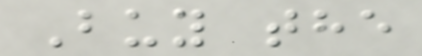Buy the
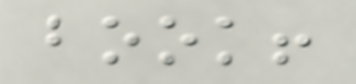book!
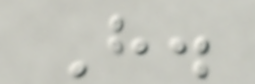H.
